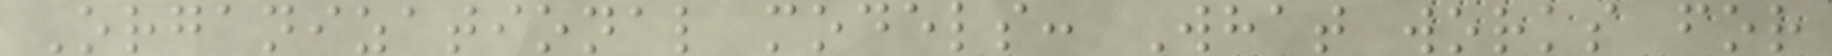Organizational models: What works for
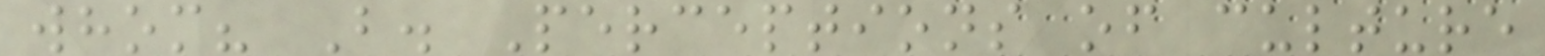whom? B. Perceptions of culture
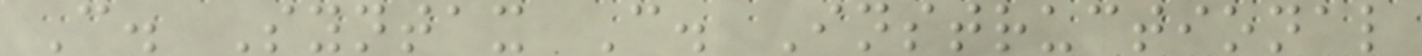C. Syntax C. Instructional
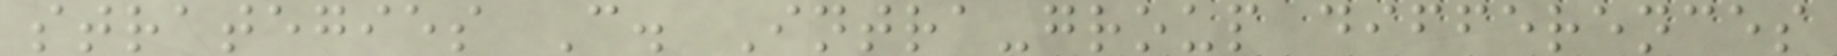strategies C. Intra-group differences
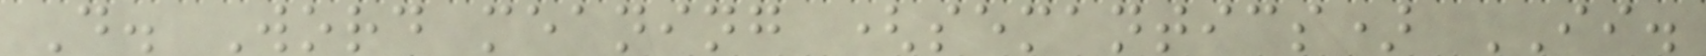D. Word meaning (semantics) II.
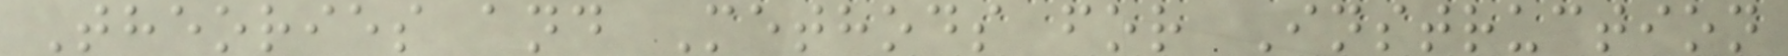Theories and Methods for Instruction
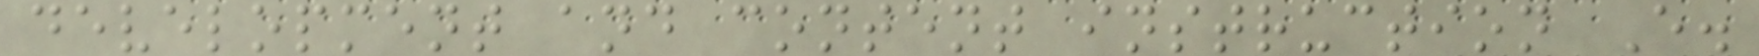development and content instruction E.
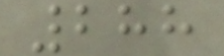288
